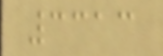3313
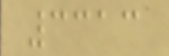3313
